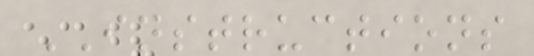INSTRUCTIONS
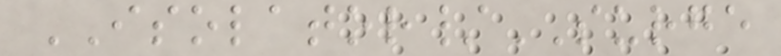ISOLATOR/SURGE
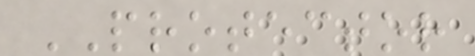PROTECTOR
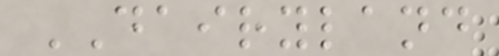DAIRYLAND
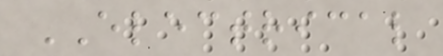ELECTRICAL
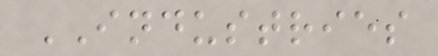INDUSTRIES
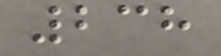238
